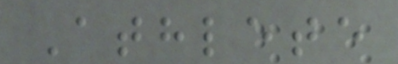Athlete
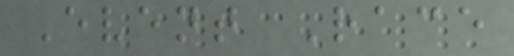Event Race
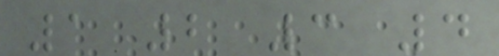1 2 3 4
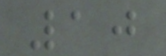10
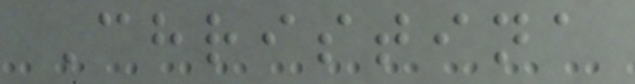Christina
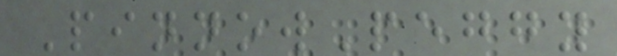PinnowPeggy
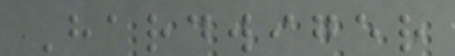Hardwiger
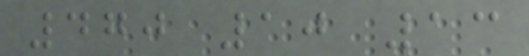470 10 13
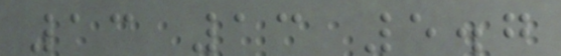13 13 5.7
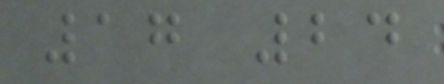17 24
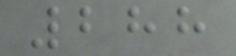288
